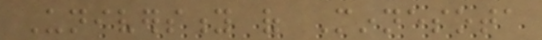University of Minnesota
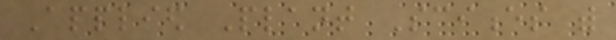Applied Plant Sciences with
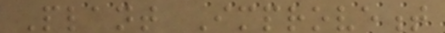Plant Improvement
